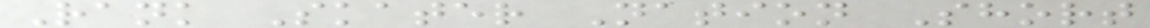Rank Skater Nation Short
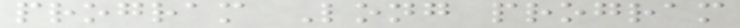program Long program
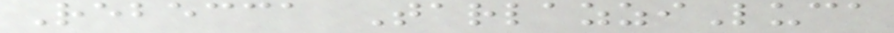Rebecca TarlazziLuca
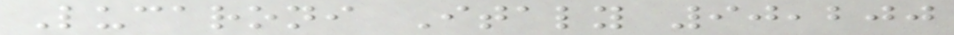Lucaroni Italy 90,200
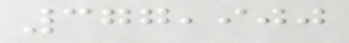377,900
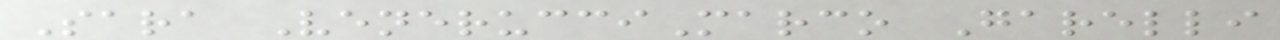Sara VenerucciMarco Garelli
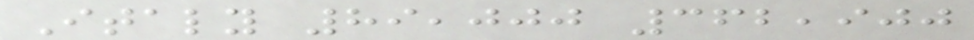Italy 89,000 362,900
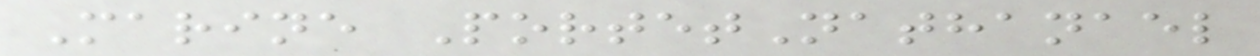Marine PortetNathanael
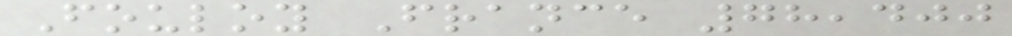Fouloy France 78,400
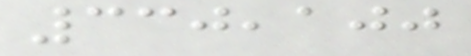330,100
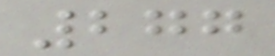277
